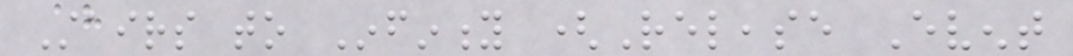Stairs to Infinity (Release Event
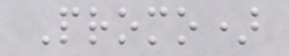Promo)
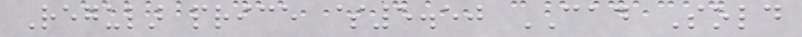Regular price $5.50 CAD Sold
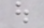out
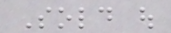Sold out
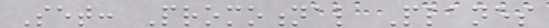Set: Promotional Planes
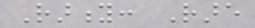Rarity: Rare
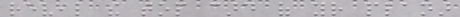reveal the top card of your planar
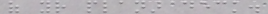of your planar deck.
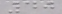40
